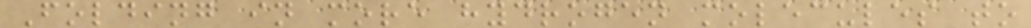Folding in more hydrogen molecules to
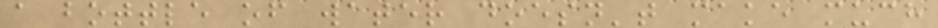a bottle of water doesn't make much
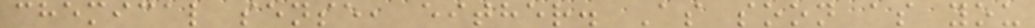chemical sense, either. As soon as you
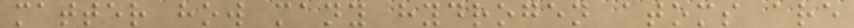matter how many hydrogen atoms are
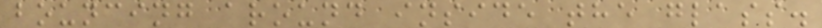bouncing around inside the glass.
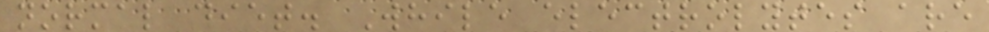normal diet. While electrolytes are
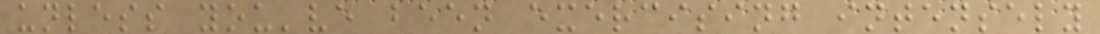unless you've been exercising intensely
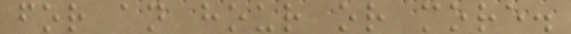for an hour or more.
